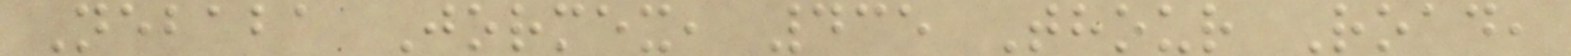Nebaba Jormex, 435 Thour Road,
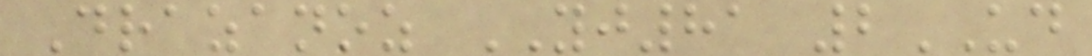Drazanoz YJ81 2UD
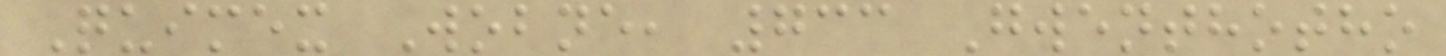Quimex Wobne, 733 Gwenthotho
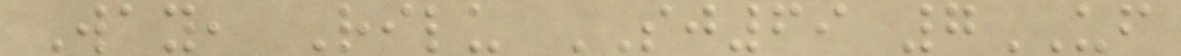Way, Rilu SJ69 7UF
